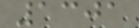1301
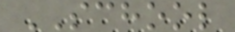SCHOOL
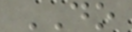DO
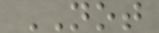NOT
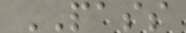PASS
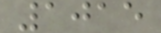1015
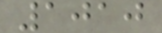1010
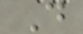D
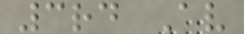3rd Av
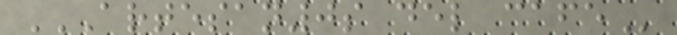ARTESAN0S DEL CAFE
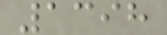1398
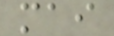mai
